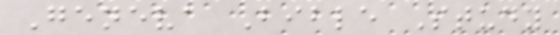Geneva Bible Study
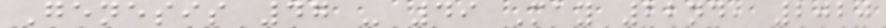Genesis 47 - 49 May 22nd, 2020
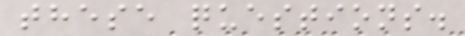these questions.
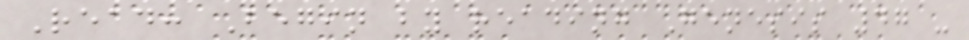Read: Begin by reading Genesis 47 -
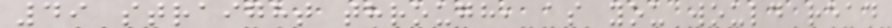49 straight through, as you would read
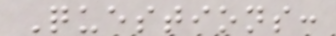Questions:
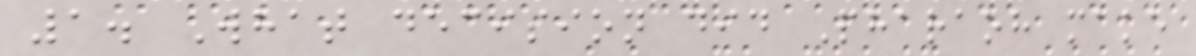1. What decision did Pharaoh make
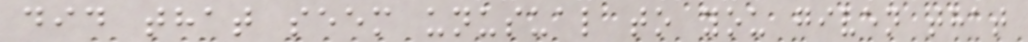did that seem unusual to you given that
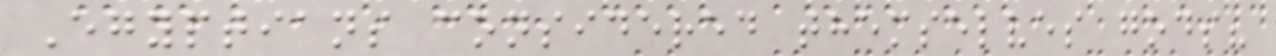Egyptians considered themselves gods?
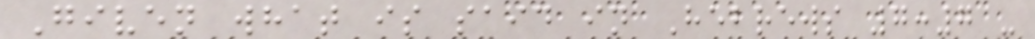Given what is said in Hebrews 7:7 -
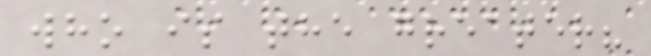who is the greater?
